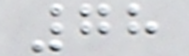78
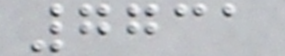7731
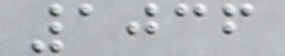1036
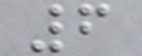6
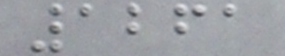1261
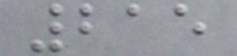215
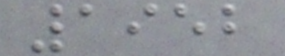1952
